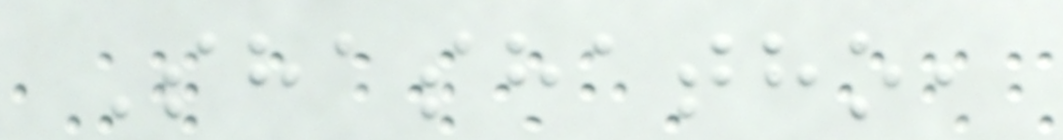Shashatho,
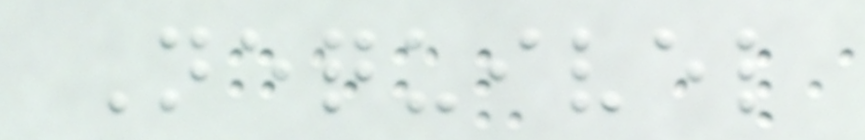Nequivel
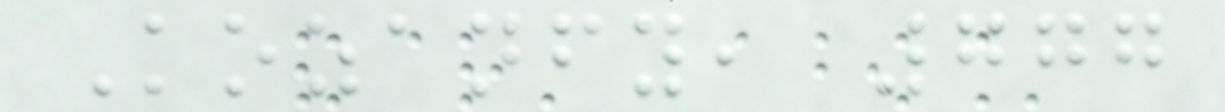Kozanfy, 777
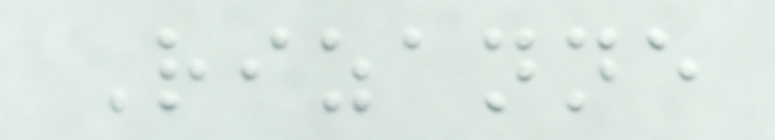Rizanne
